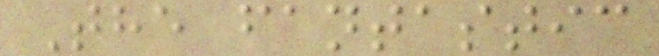The fantastic
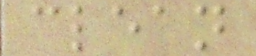clean
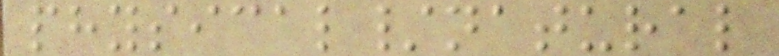physical/natural
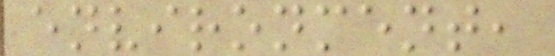environment,
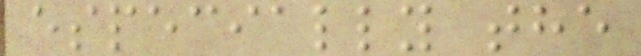especially the
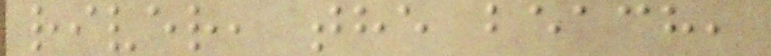river, the beach,
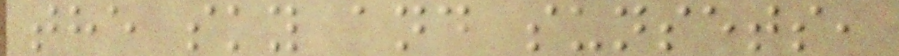the sky and sunsets,
